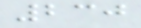230
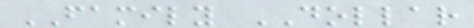FAMILY DOLLAR
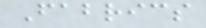Fabrics
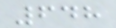648
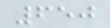650
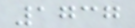1737
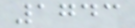1743
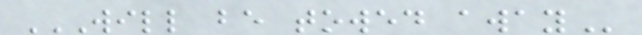WILL BE TOWED AWAY
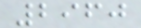2960
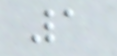1
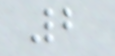2
